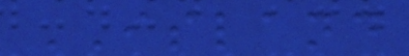ISLAND
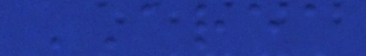AREA
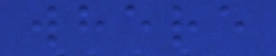where
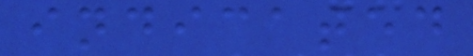indicated
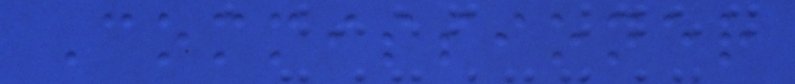Commissioner
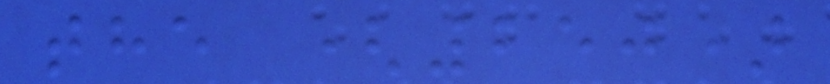the (250)
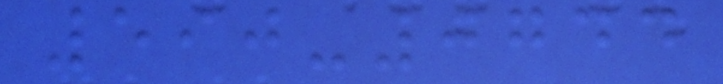590-0744
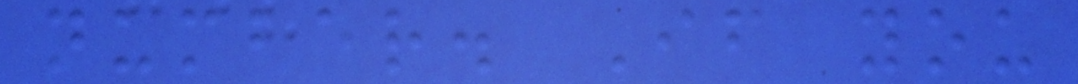number. If you
